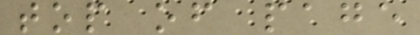top of page
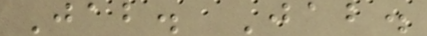Jab. Jab.
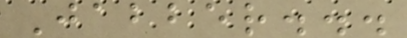Jabber...
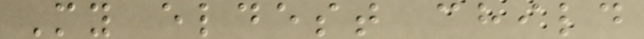My eldest child
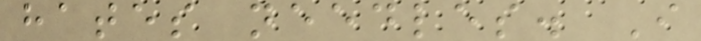hates needles. I
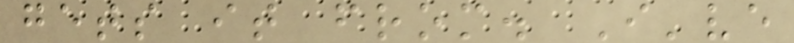gets it from. I've
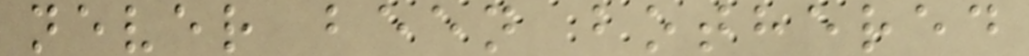never been bothered
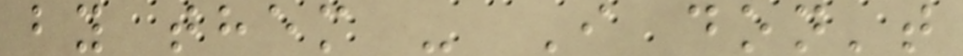by them - I don't
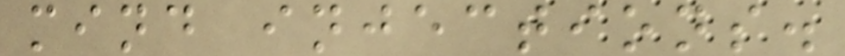mind injections.
